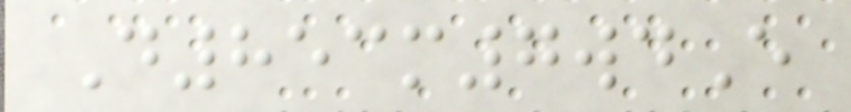D853m7wdE
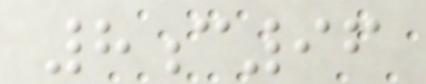8c96
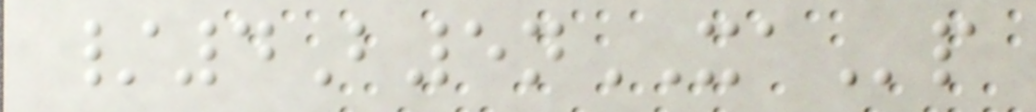/4B5nXAp
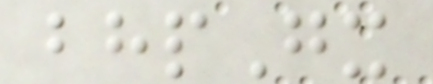bhpGx
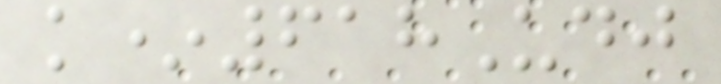k*618Udj
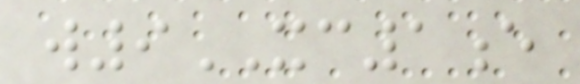w9XC1e
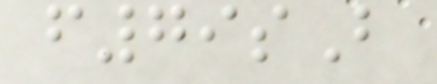f79sB
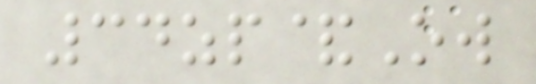34zp&Ow
